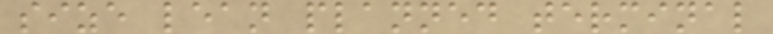size lean planned terminal
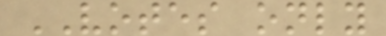VOTES only
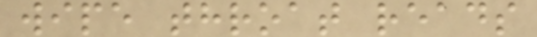wipe throat reads
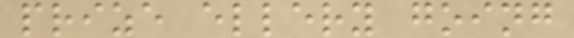prize ellery going
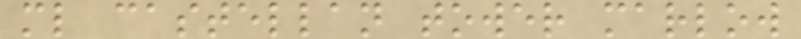ml castellan tower marlow
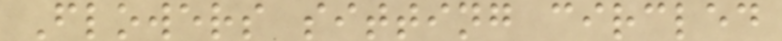Flowers sitting circled
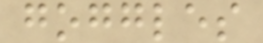goggles
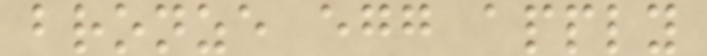bronze egg apply
